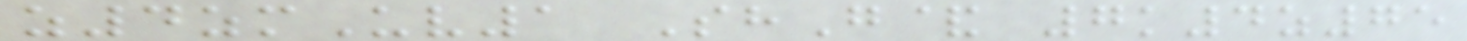z4zmUv1 ShG& 7k4z75
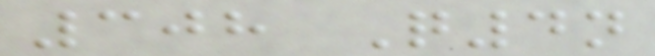308 Q4n
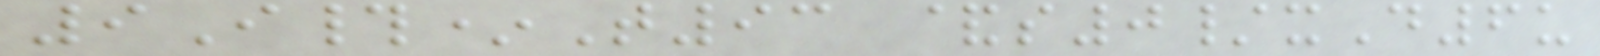9I#*T93 &s0/xD6u
